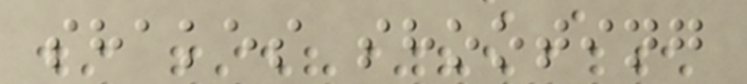shakes shooting
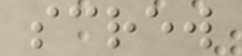screw
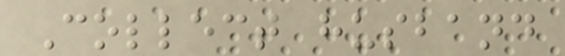Collect husband
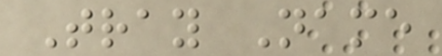Tray Name
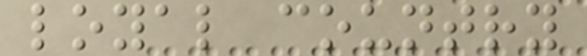loyal country
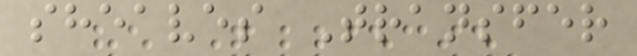sheaves Transfer
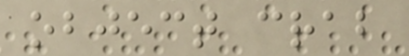object crab
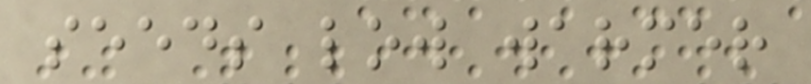seeds low warmer
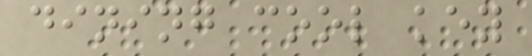dining cool key
